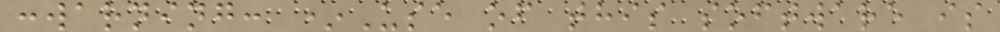:warning: *Use of this software is
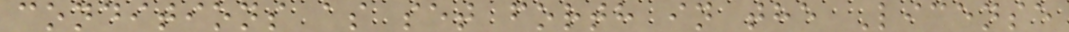conditions as set forth in the License
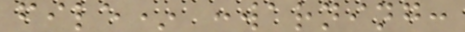file* :warning:
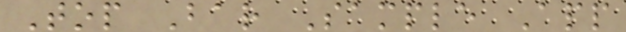Top Bar Sample App
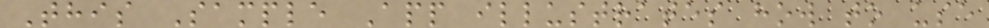This Sample App illustrates how to use
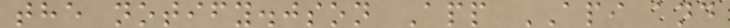the notify.json App API and
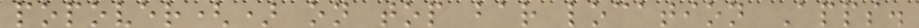popover() on top bar location Apps.
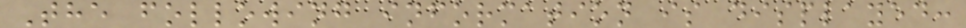The following information is displayed:
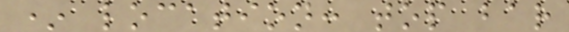* location: top bar
